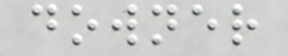downer
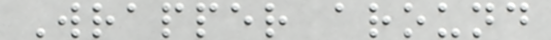Wrapper around
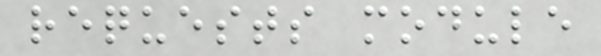requests module
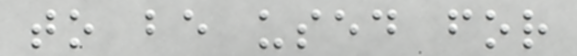to be used for
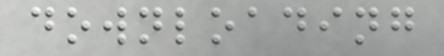downloading
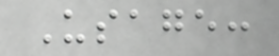Usage:
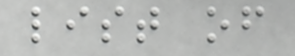list of
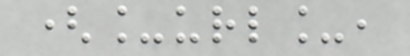(_url_,
